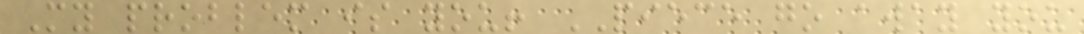My problem is you! PIECE go away you
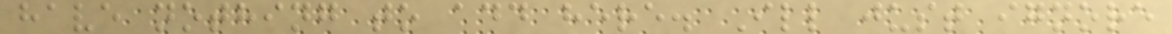have nothing to add here. Ill just ignore
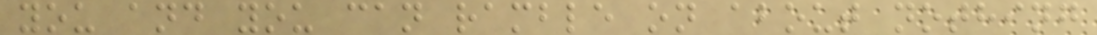you and you can ramble on about nothing
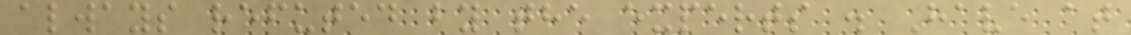always refuted by the experts . Have at
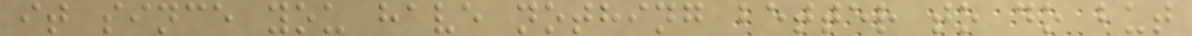it since you have nothing better to do but
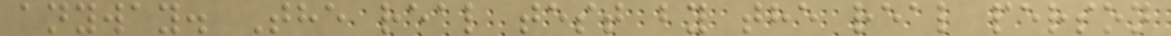anyway. The real test by the real person
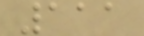111
